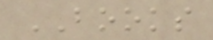BOOKS
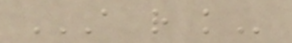A R K
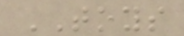TOYS
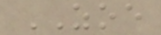ZOE
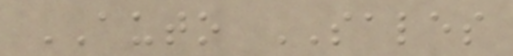AUTO SALES
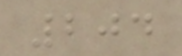204
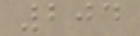204
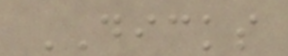DICKS
